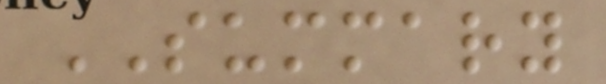SUMMARY
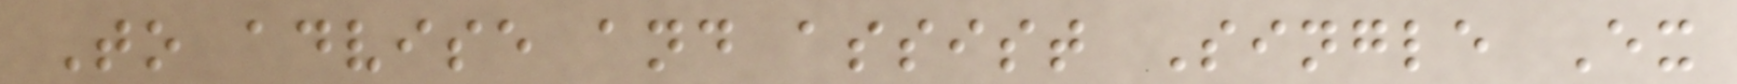To advise and assist Single Ex
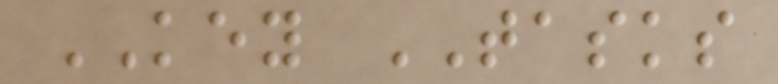KEY TASKS
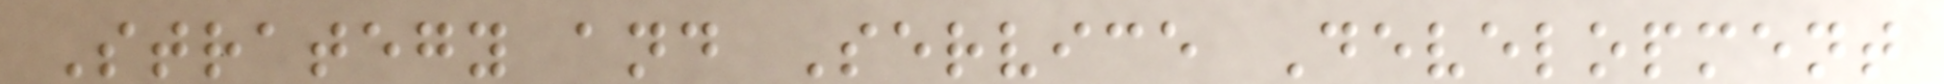Strategy and Service Development
